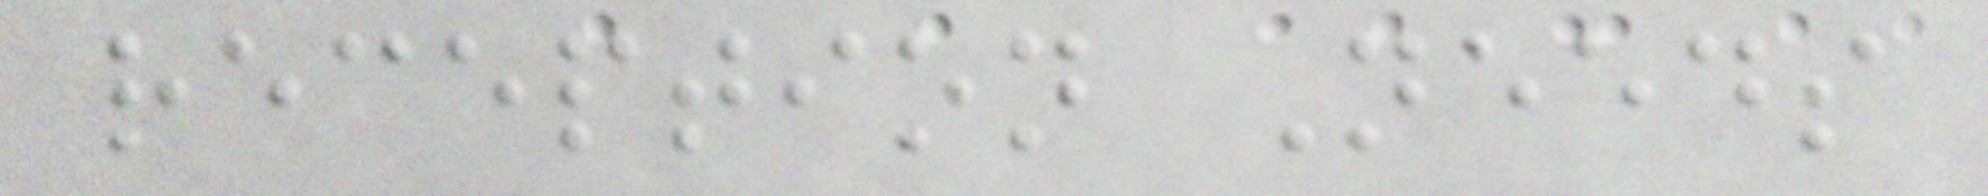reception Needs
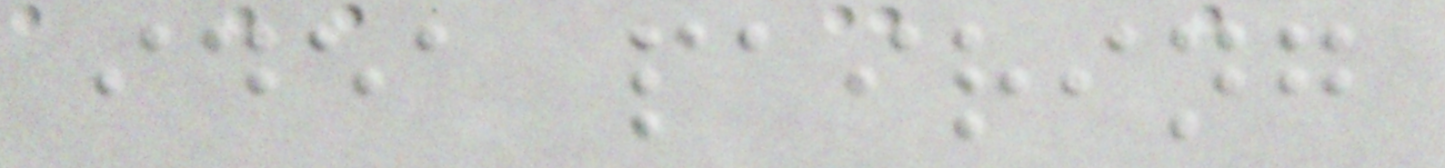idea pairing
